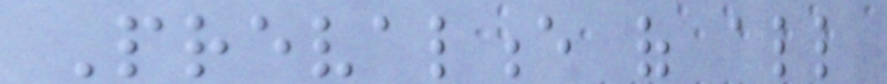Prevalence of all
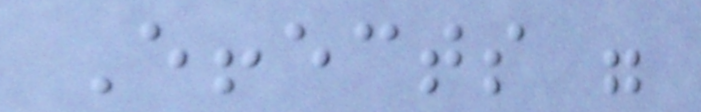Effects were
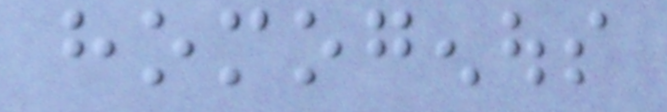homogenous
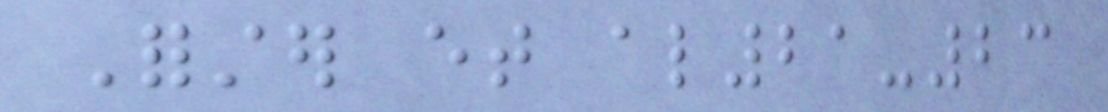Forster et al21-23
